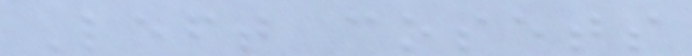Left cosets
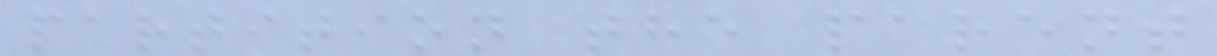partition the parent
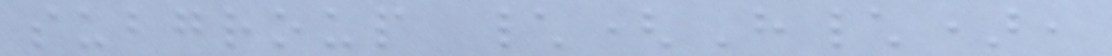subgroup \(H\),
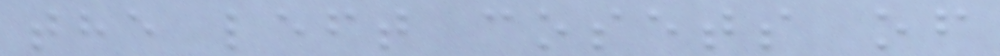the left cosets of
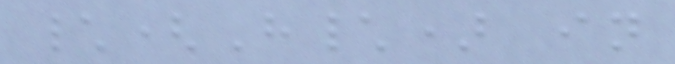\(H\) in
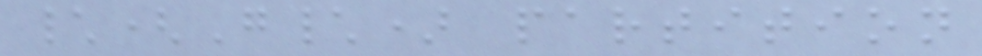\(G\) partition
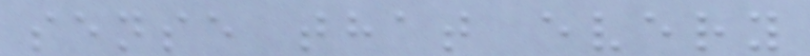sense that every
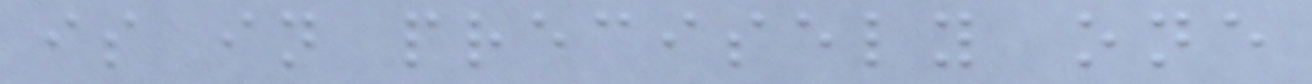is in precisely one
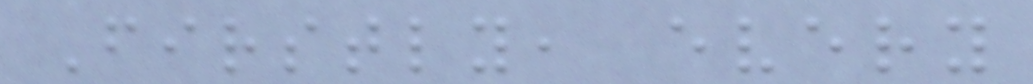Firstly, every
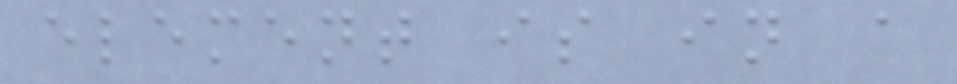element is in a
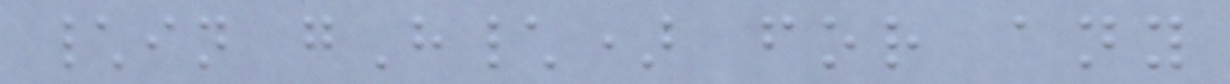\in gH\) for any
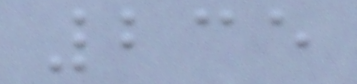235
